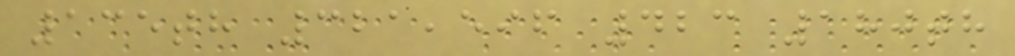135th 321,596 423 180th
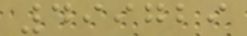499729
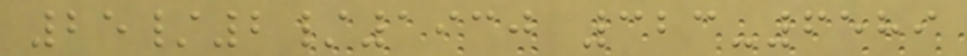25/2/1930 323-6589
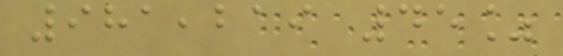981,219 45%
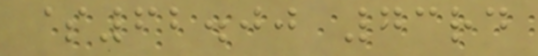$62.00 73rd
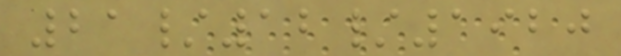21/12/1920
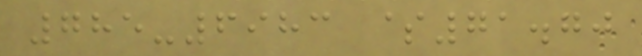785-6983 $71.70
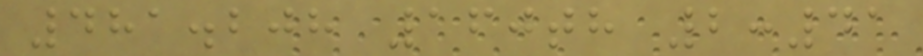481.208 160th 2:41
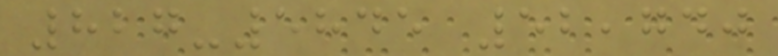827-5845 52,740
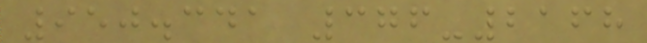950.341 376-2168
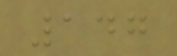147
